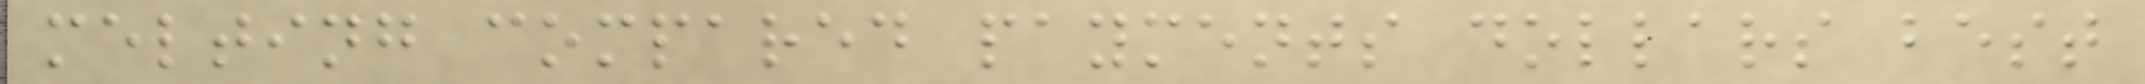melting compared payments dollars best
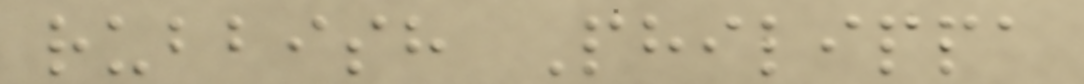rubbish Philippa
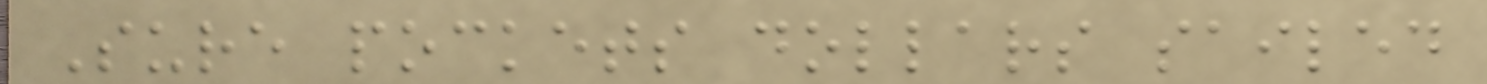Sure pockets dollars sailed
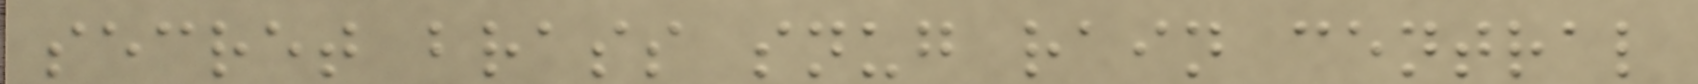secret brass snug rain central
